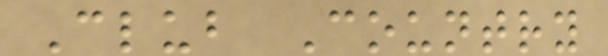Club Country
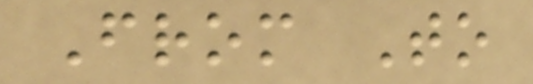From To
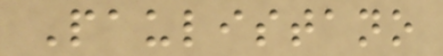Paulistano
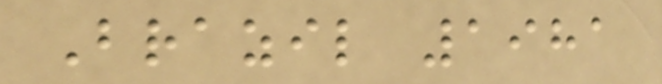Brazil 1981
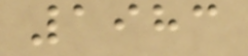1983
